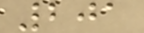201
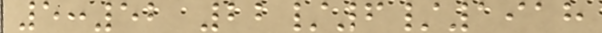5:52 22/6/1918
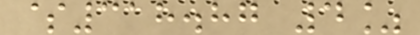$318.87 4%
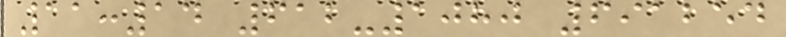11:14 612-1080 691254
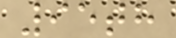95th
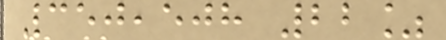350,508 22%
